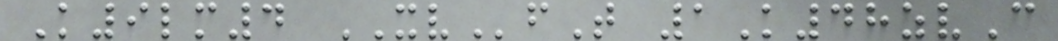K9lm4 XVfT 1K48zvC
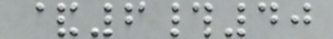&6#40
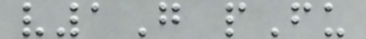v1G pFu
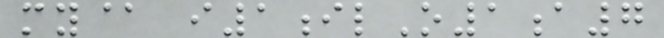my@ i1ilO1a7
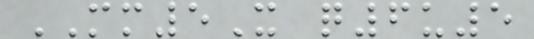MM5X q6u5
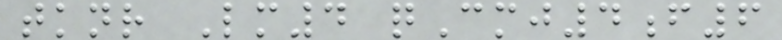tknr Lm4 qCmj4f6
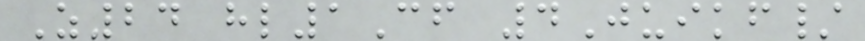Z24 hl1Cf 4Juikf/
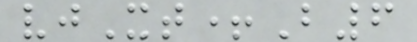vjXt+B6
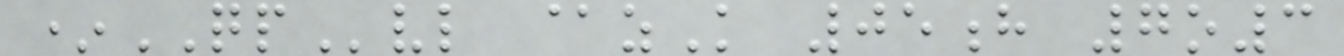*QPvl @zK 05h 7o3
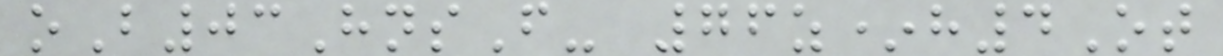oB03HnsF- 76z*h4Ot
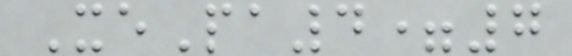XePa4=7
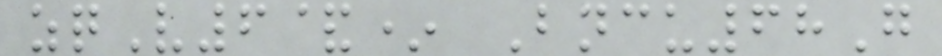zqV6&* Bncu68G
